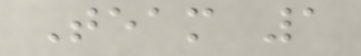Team 1
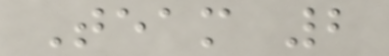Team 2
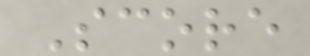Score
